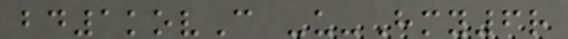bd1kovC -u-Hmy6r
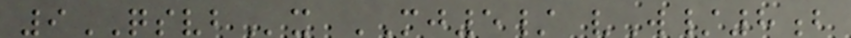9QSVBx MJ5/ vW/8b
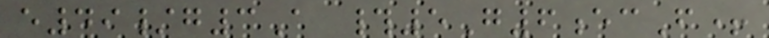e49/g3A #5G6ecF+
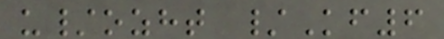u/ozht /Kf6
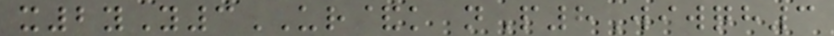x2yY3UR&k nP8Wiwqh3
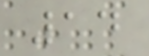14
